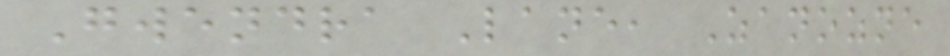Gwendra Lane, Zanozne
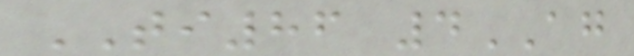TI86 4AG
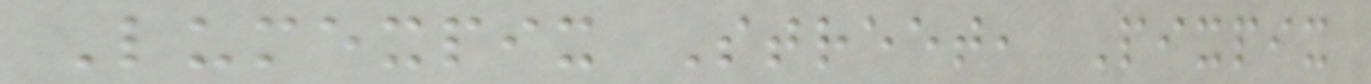Lumexpix Street, Pixpix
